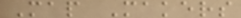Map Makers
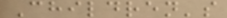Children's
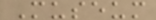Museum
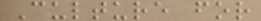Culture for
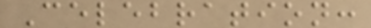Celebration:
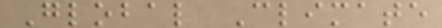Global Climate
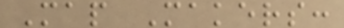Map Makers:
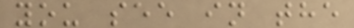you see in the
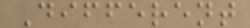Different
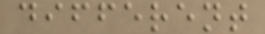different
